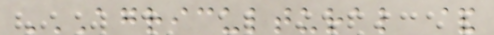AGRICULTURAL &
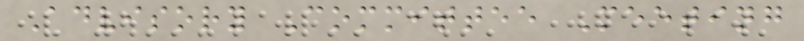Advisory Committee Meeting
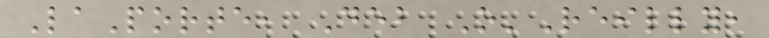LaPorte, Deb O'Reilly,
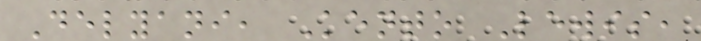Delyani, Kento Lewis,
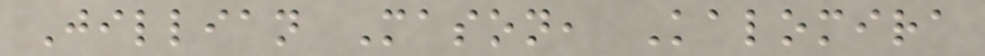Jillian Mason, Kalomira
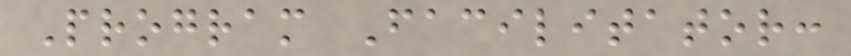Program Facilitator:
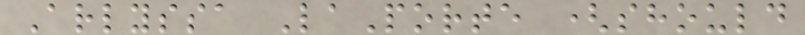Arlyssa LaPorte (should
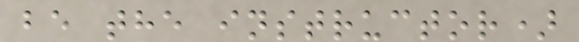be the instructor)
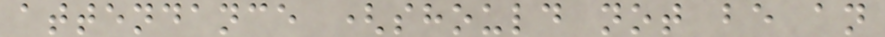attendance (should not be an
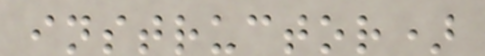instructor)
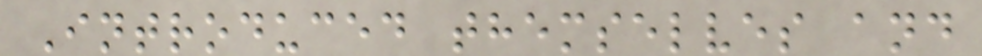Introduced themselves and
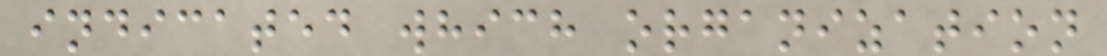indicated which organization
